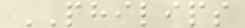PHILIPS
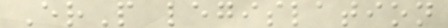ErP legislation
